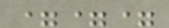===
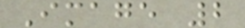Image 2
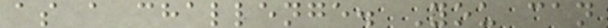as a challenge. You can
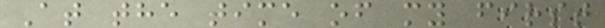At the time of my first
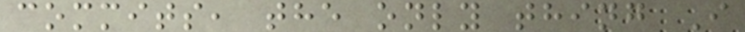commits, the only thing I
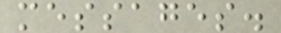messages.
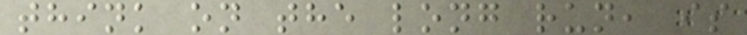think on the long run, is
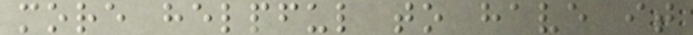more helpful to have it
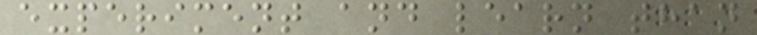experiment and learn than
